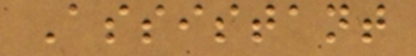Assistant
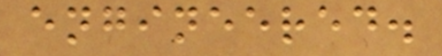engineered.
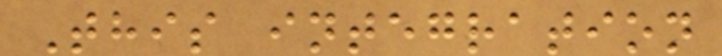This integration
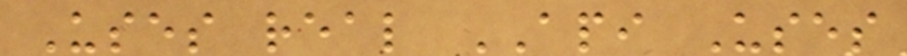Uses real API Uses
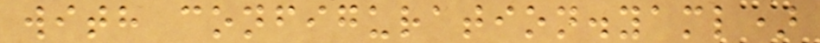with configuration.yaml)
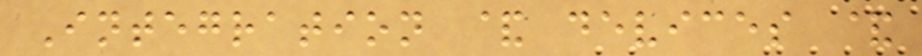Integration & devices &
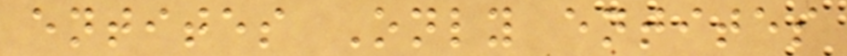entites Only entites
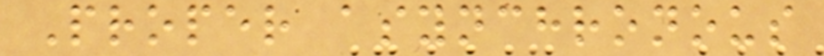Proper asynchronous
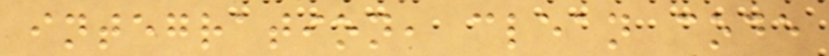integration, clean code
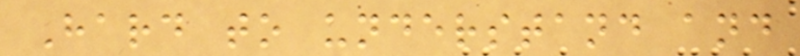Hard to understand and
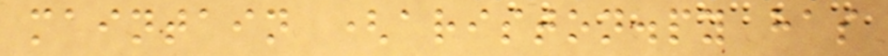maintain (ariston.py has
